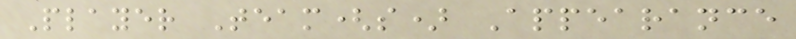Player Team(s) Appearance
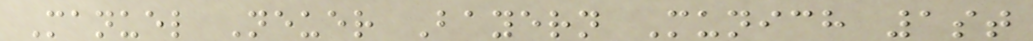Manuel Neuer Bayern Munich 1st
